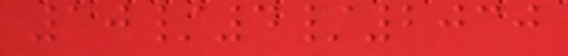10/4/2030
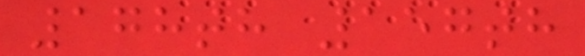178th 157th
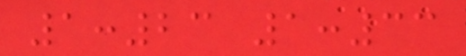1:23 1:33
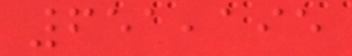651,195
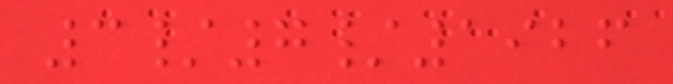3/7/1926
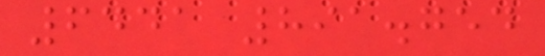6441 891.754
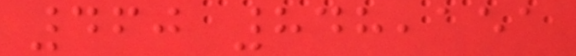460 848,151
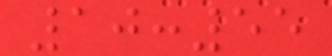10:55
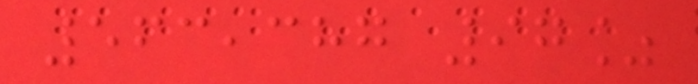563,387 97%
